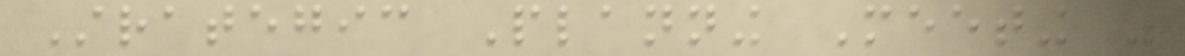Strategic Planning Meeting was
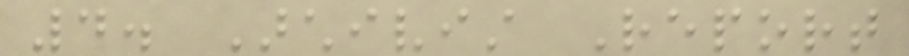4. Archivist Report
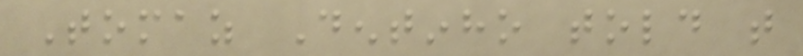Tomaz Dentinho told that
